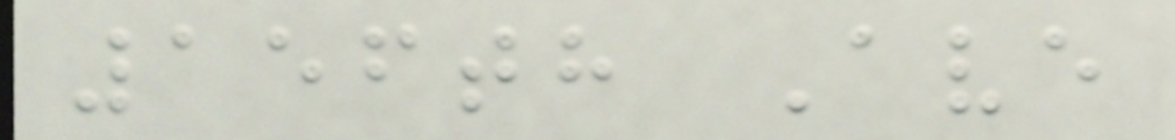156th Ave
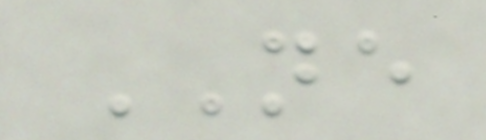NE
